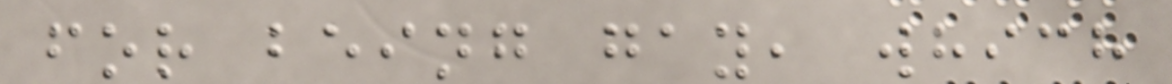for being gay, which
